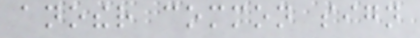another common sign
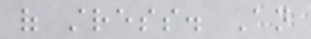of stress. An
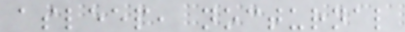asleep, nocturnal
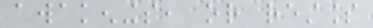awakenings, or restless
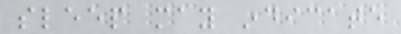sleep may indicate
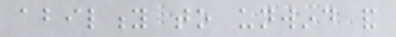ability to unwind and
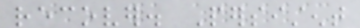recover. Persistent
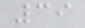39
